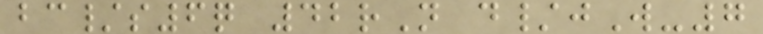bc/s6q 42rN d/jW-7
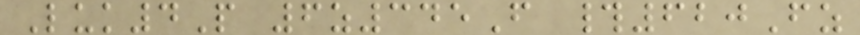Luk4P 6z345F #620Fz
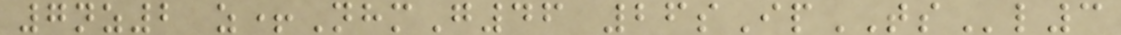7nz2 z+NhmG46 26sIpTSl3
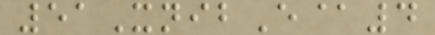51XnibE@4
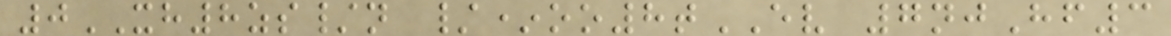0XH8zs/n /*oo8tEV 7njHf3
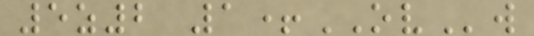5z2 1+OVw
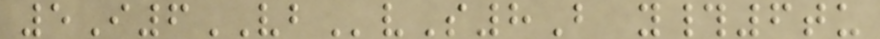5I6VBvS8B y#6tu
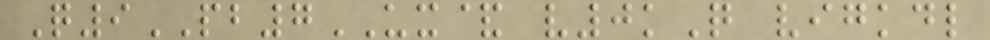Q9PB7UX& v0kQ vigkdl
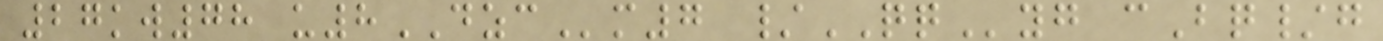27kw78 u8DZCm7 /QQyg cBq/g
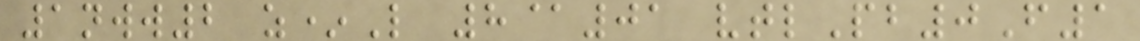1nww2 z*L 8@01 vtlPb0F1
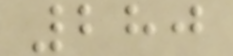280
